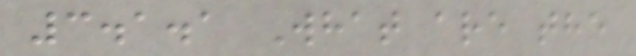3.1.1 What are the
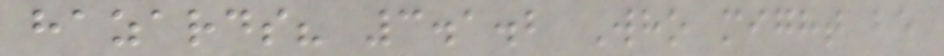hazards? 3.1.2 Who might be
